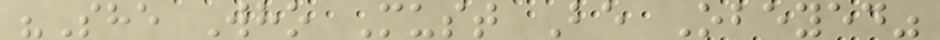"She Who Must Be Obeyed"
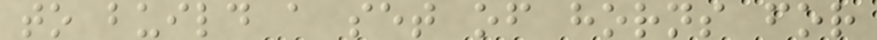to build a set of horns for
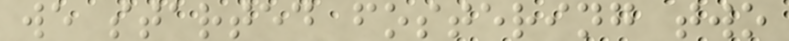we started fostering two
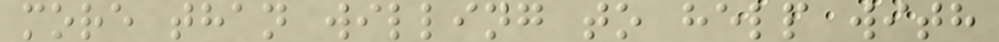more than willing to help with
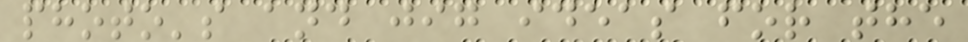photo's and jig ideas for the
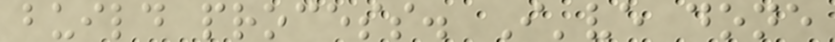build process. I've done
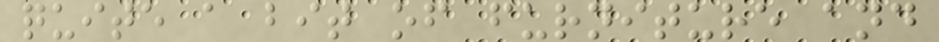quite a bit of furniture and
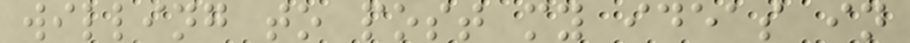willing to post my ideas in
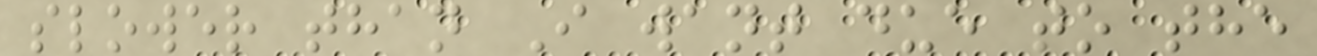slower than I want due to the
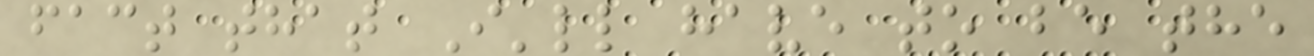fact that I'll have to be the
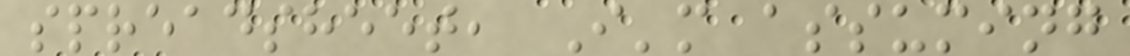spreadsheet, I'm assuming
